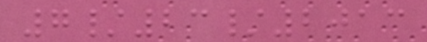7/23/2013
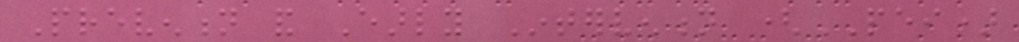Prevention and Early Intervention (PEI)
